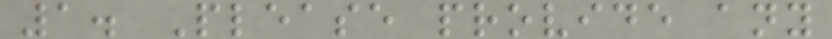1. Please provide any
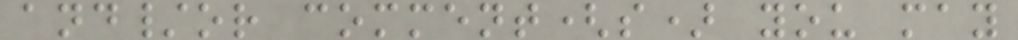and/or comment(s) you may
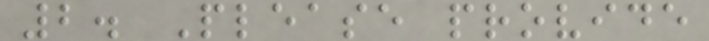2. Please provide
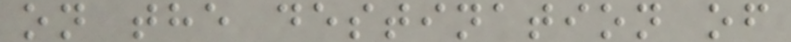on the destination of
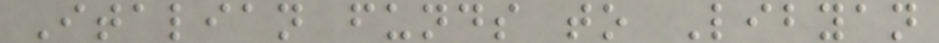Italian funds to Libyan
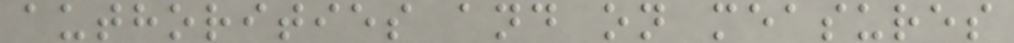authorities and on measures
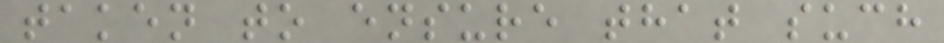taken to ensure that such
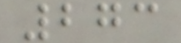273
